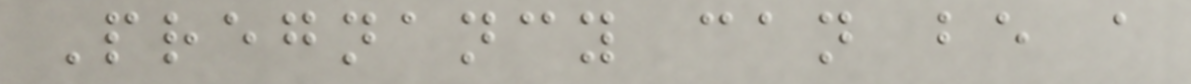Pregnancy can be a
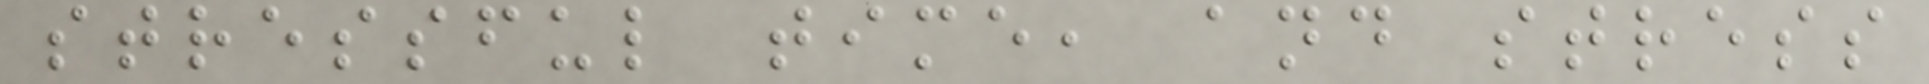stressful time, and stress
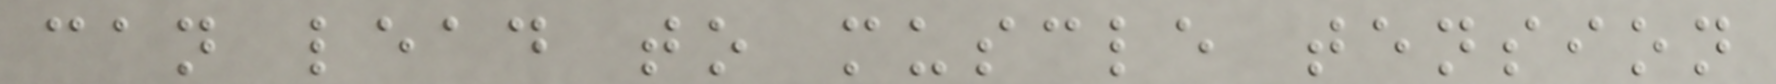can lead to muscle tension
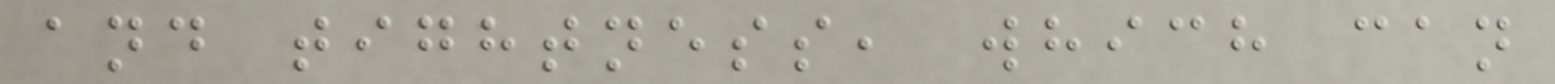and tightness, which can
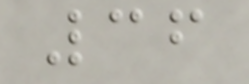36
